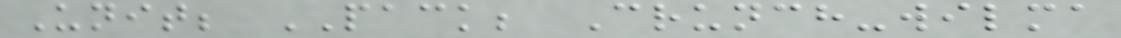Unit; PACK; Crunch-wilma
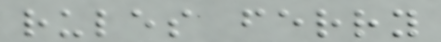rules ferry
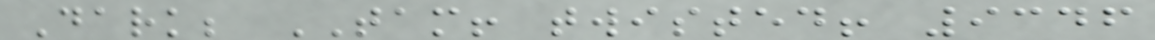Dark; TAM! twisted! 9346
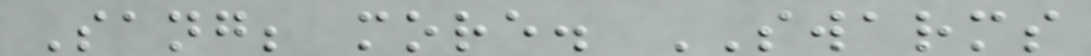Sang; more. SWARMS
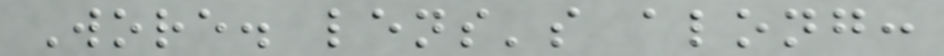Wore. lens's along:
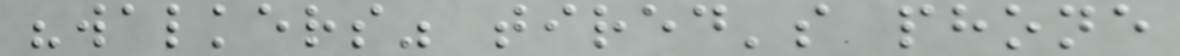"walkers" tired's phone
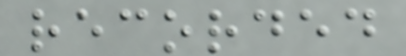recorded
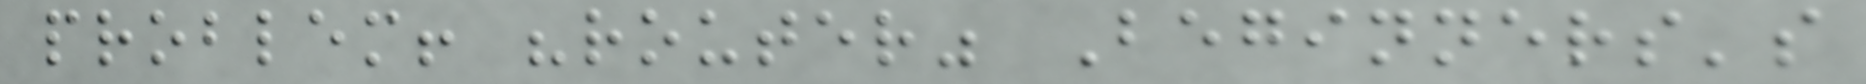problem! "router" Beginners's
